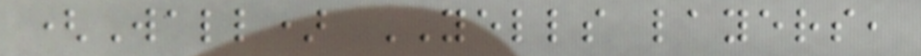(Wall) YELLS layers,
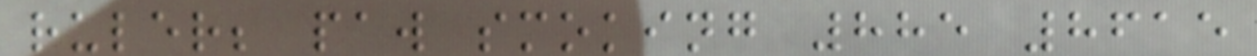ruler; paw smoking 885 8615
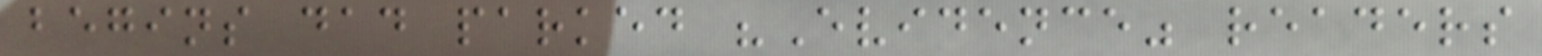begins dad parked "Evidence" readers
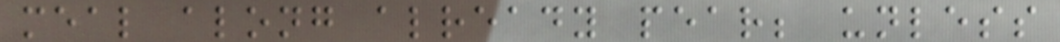meal along already pear; unless
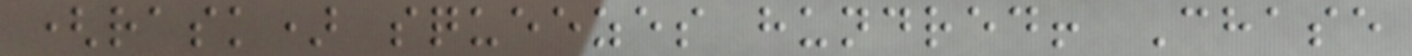(rask) squeezes hundred! Chase
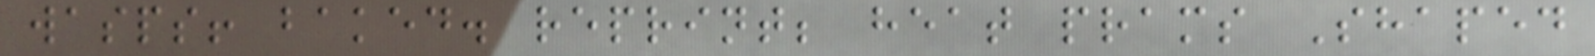wasps! baked. reprint; heat prams Shaped
